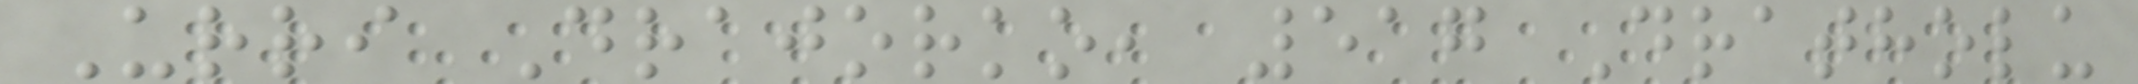Urri Drajorko, 517 Dratholu
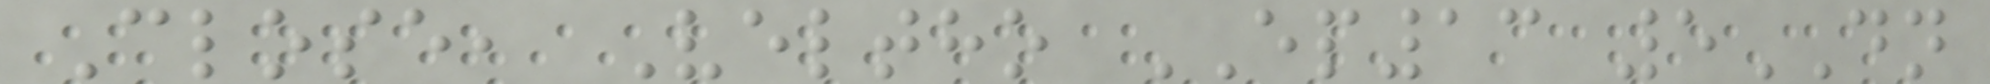Close, Veltho EP13 5DN
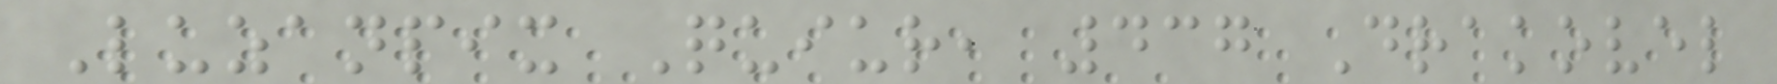Luzanpix Quiur, 437 Drakovel
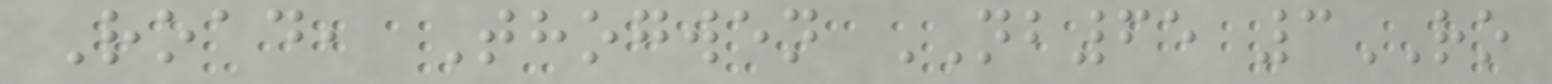Road, Thogwen NB65 3RO
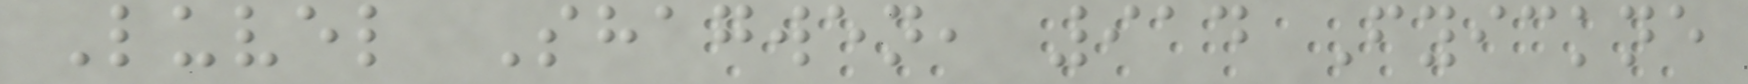Luvel Shagwen, 914 Fyickne
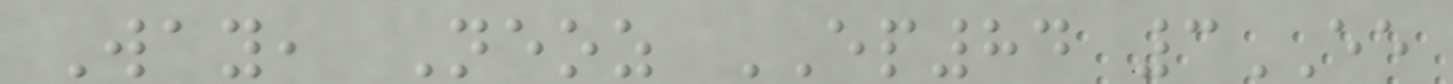Way, Neoz EP84 3EE
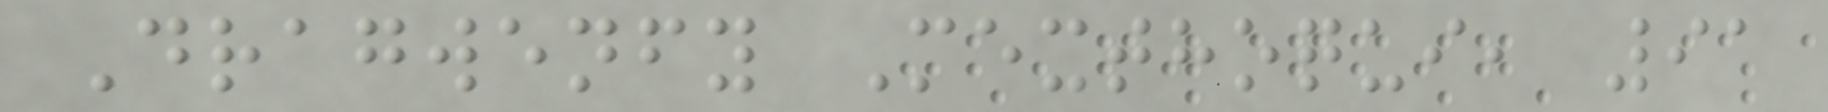Dragwenfy Mexthoqui, 91
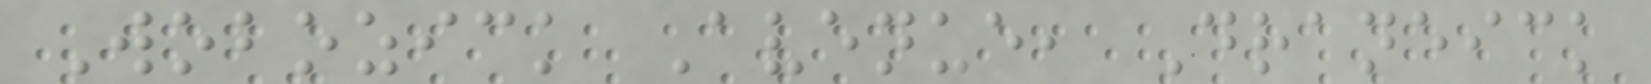Wobozick Avenue, Draneick
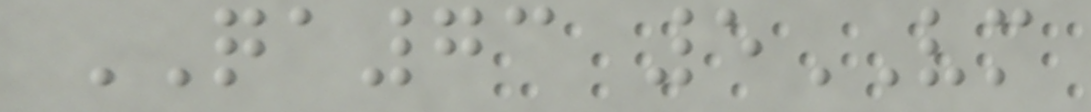QA73 5VM
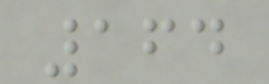164
